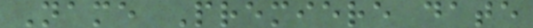Name Premiere date
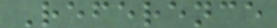Reference
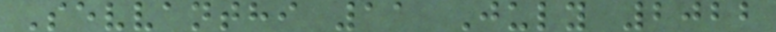Sevvanthi 11 July 2022
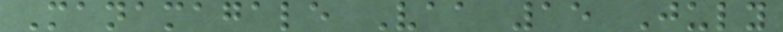Manamagale Vaa 15 July
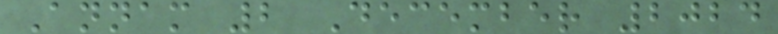Annam 2 December 2024
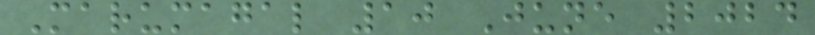Marumagal 10 June 2024
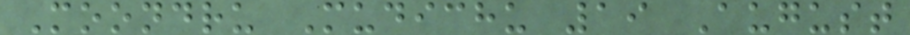Moondru Mudichu 19 August
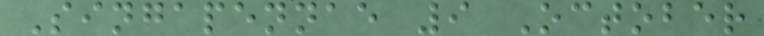Singapennae 9 October
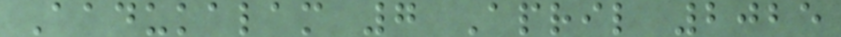Aadukalam 7 April 2025
